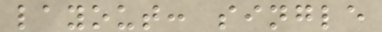layout: single
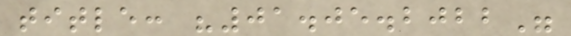title: "01.05.2022"
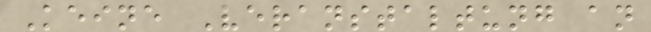Keine Veranstaltung an
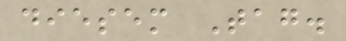diesem Tag.
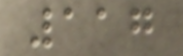117
